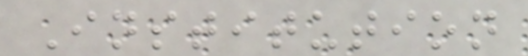Institution
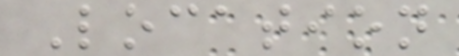Location
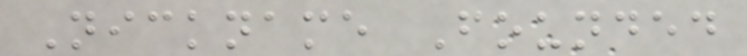Nickname Founded
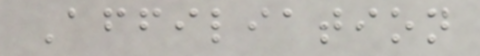Affiliation
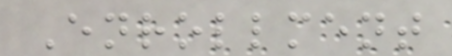Enrollment
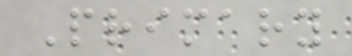Primary
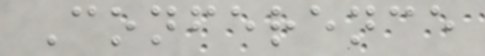Conference
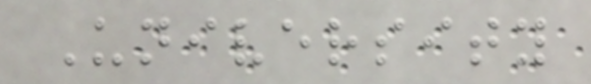University
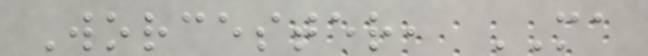Worcester, MA
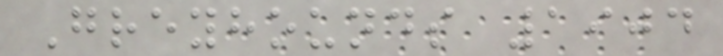Greyhounds 1904
